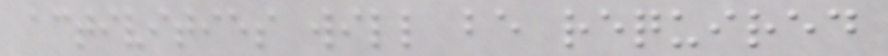activities will be required
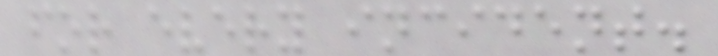for every incident.
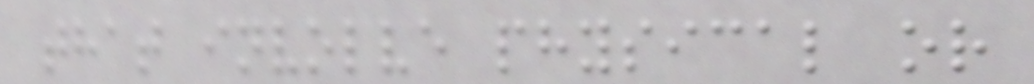that involve physical or
